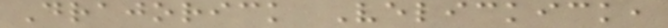Drajorick Velickick,
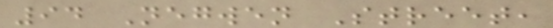94 Negwen Street,
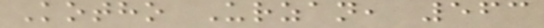Kotho Urzan, 563
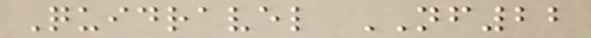Quidravel NF22
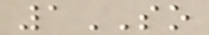1SO
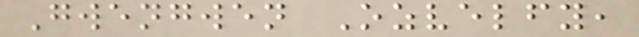Gwengwen Ozvelfy,
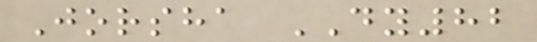Jorsha DY82
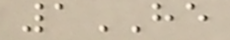1HE
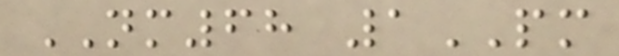NM68 1PM
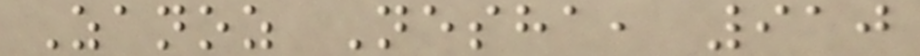Zanoz Nesha, 910
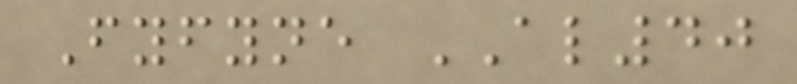Fyfyne AL40
